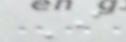I
